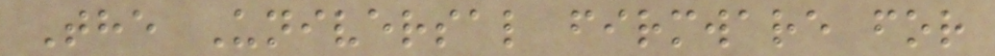The Universal firmware for
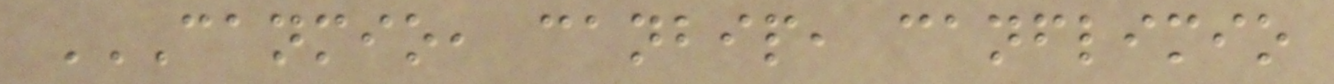CANMIO, CANBIP, CANFLIMIO
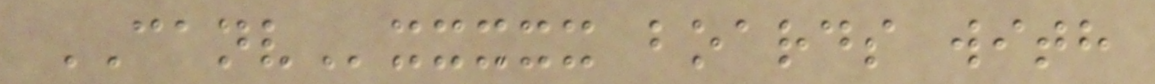CANVxxxxx boards with
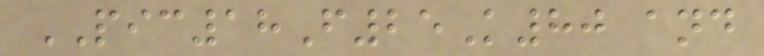PIC18F25K80 and
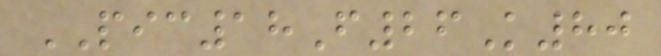PIC18F26K80
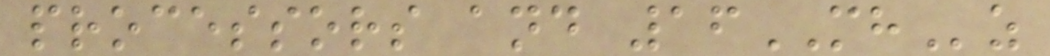processors and 16MHz
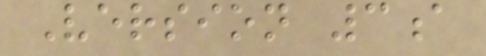Version 3a
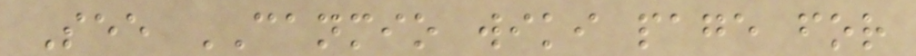See CANMIO wiki page for
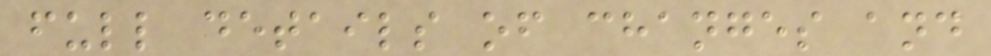full details of changes and
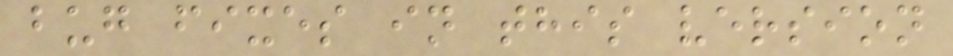bug fixes in this version
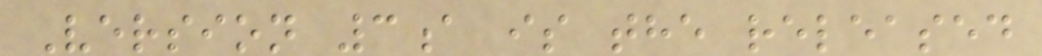Version 3a is the released
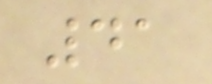41
